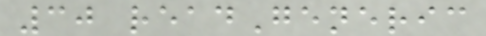30 readGeneric
